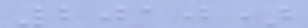2010)
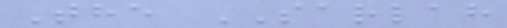The SARLAH
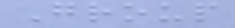Group
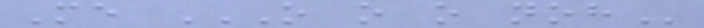Me O O O NOH
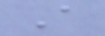A
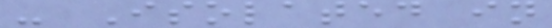- Isolated in
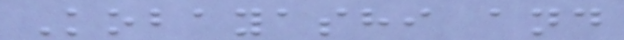Kobayashi and
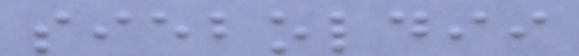sieboldii
